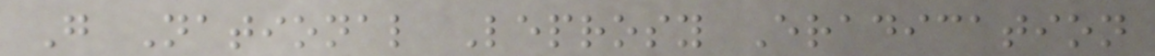G National Leprosy Eradication
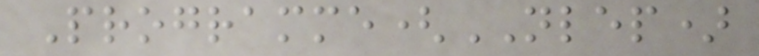Programme(NLEP)
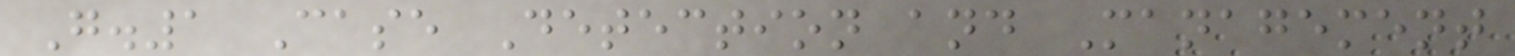G.1 Case Detection and Management
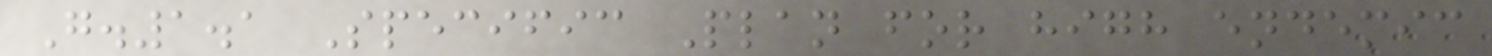G.1.1 Specific Plan for high endemic
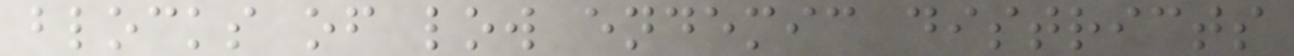blocks of low endemic districts
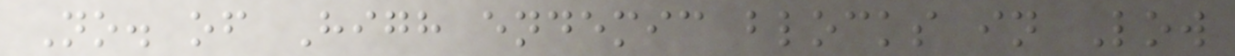No. of High endemic blocks in Low
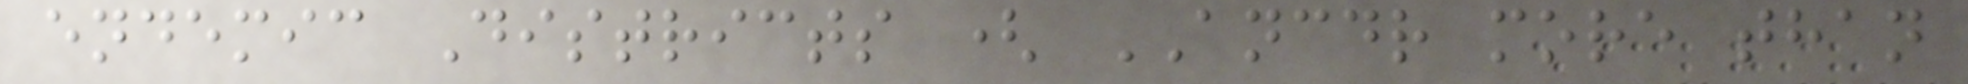endemic Districts ( ANCDR more than
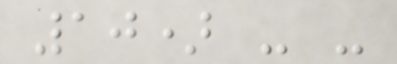10) - -
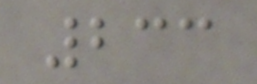233
